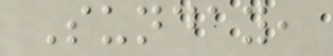Sunday,
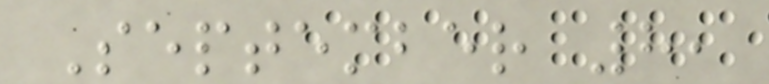September 8,
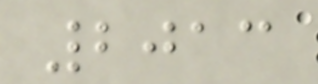2013
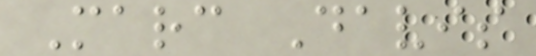Marc Davis
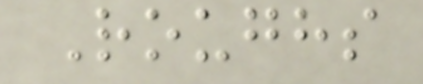Roughs
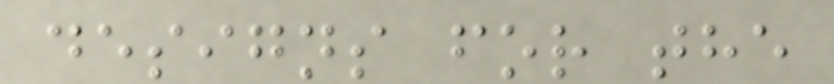designs for the
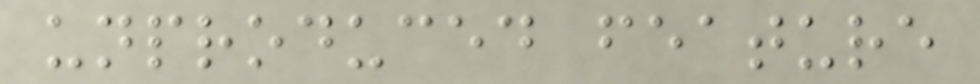unproduced feature
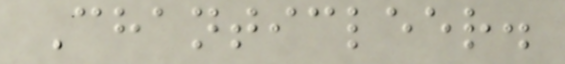Chanticleer.
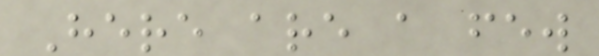Here are a few
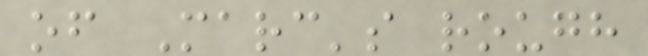of Marc's rough
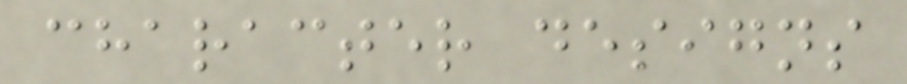character designs
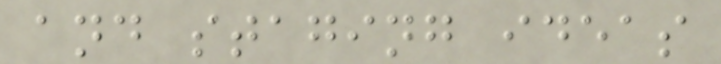and staging ideas
